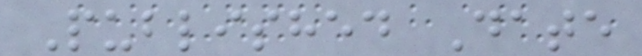Published Date
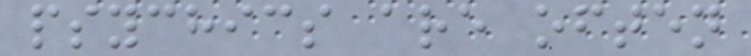psychics are often
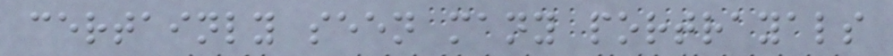certainly seen many portrayals
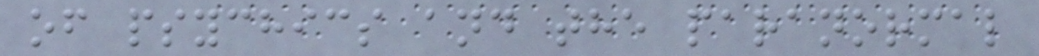of psychics and the paranormal
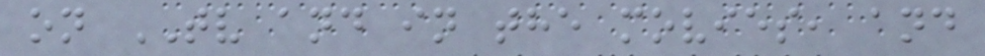on TV and in the movies, and
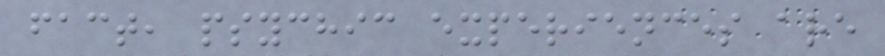fact, psychic experiences are
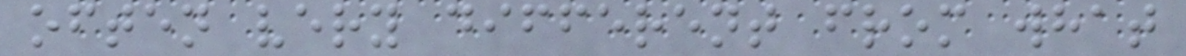often very different from what
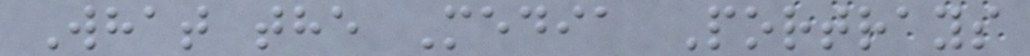What the Media Portrays
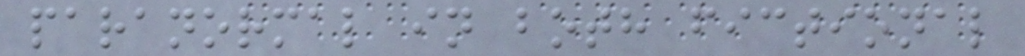paranormal in both fictional
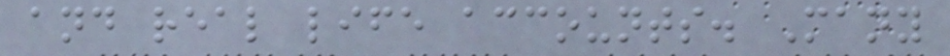and real life accounts. Many
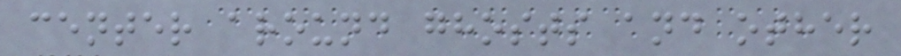center around ghosts and other
